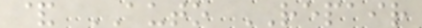& AUTO REPAIR
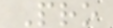Pro
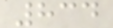834
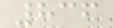836
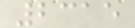2315
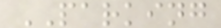PARKING
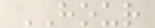HOUR
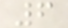6
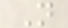N
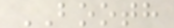BOOTH
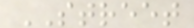STREET
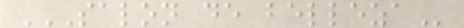SALON DE BELLEZA
